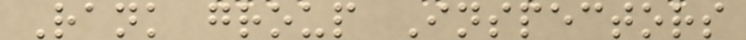Rank group Inspectors
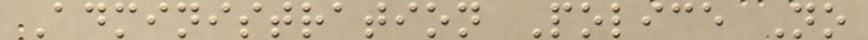Administration Police No
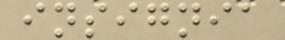insignia
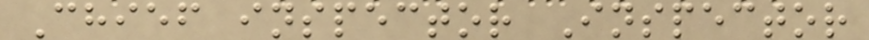Chief inspector Inspector
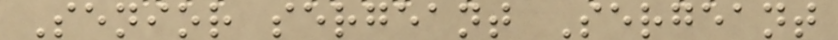Senior sergeant Sergeant
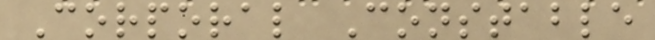Corporal Constable
